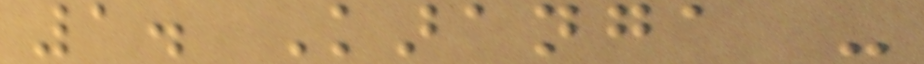1. Karanga -
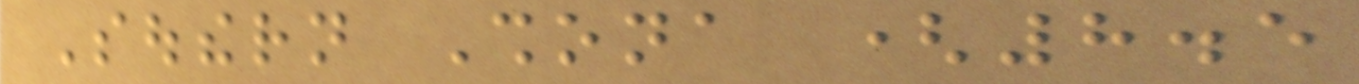Southern Shona (8.5
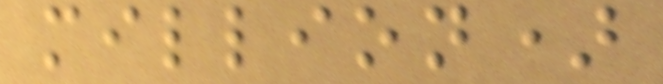million)
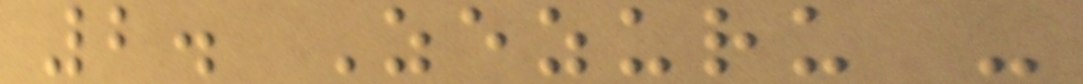2. Zezuru -
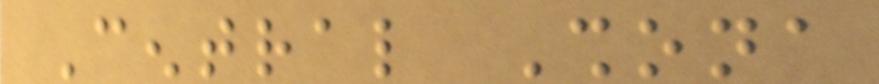Central Shona
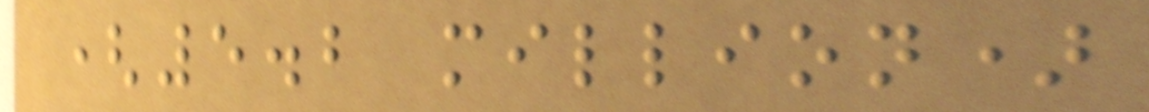(5.2 million)
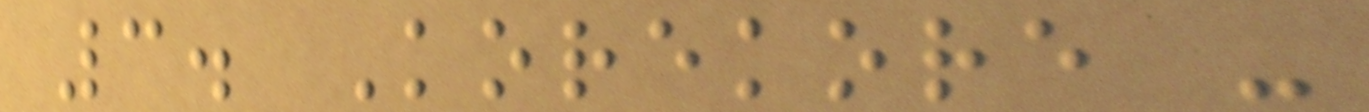3. Korekore -
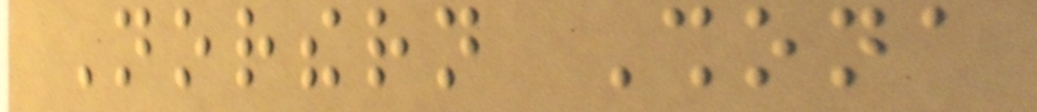Northern Shona
